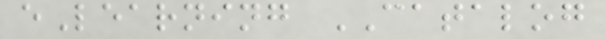eLearning CATALOG
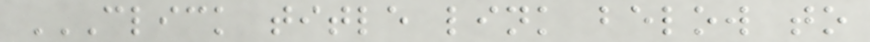CLICK TITLE LINK BELOW TO
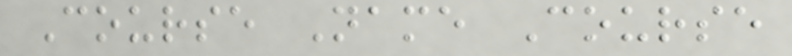Course Name Course
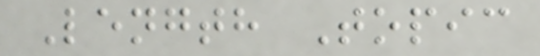Length Topic
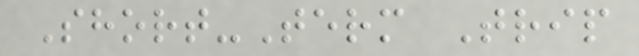Short-Term Trip
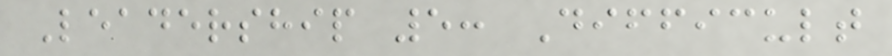Leadership 5: Difficult
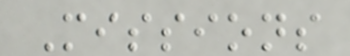Missions
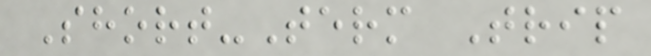Short-Term Trip
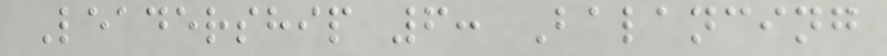Leadership 6: Balancing
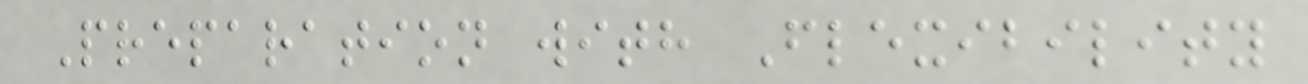Preparation with Flexibility
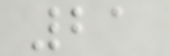21
